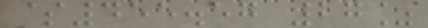$455.57 27%
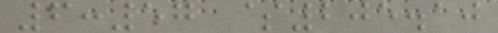6:57 $205.10
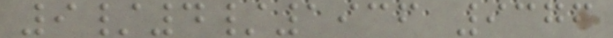9/4/1936 9376
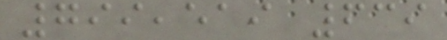799,519 639
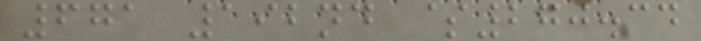671 192nd $270.34
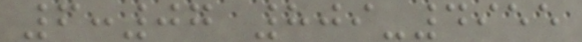6:07 809-4955
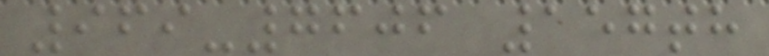969-7606 157th
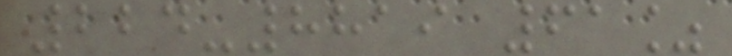224-8819 61%
